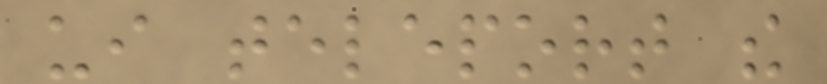ui teleport the
